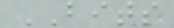BITS
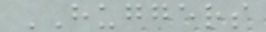HUGGERS
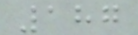187
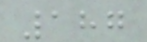187
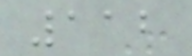112
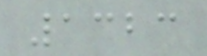1323
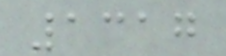1317
